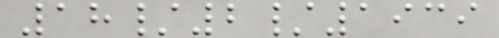18/2/1939
